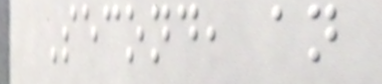Second, an
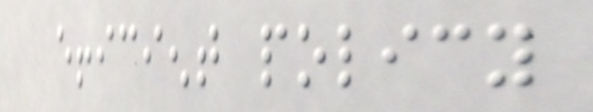efficient policy
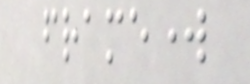framework
